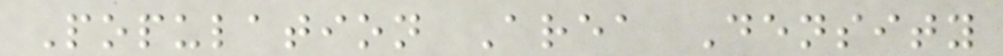Population Area Density
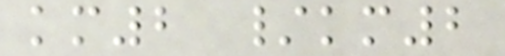km2 /km2
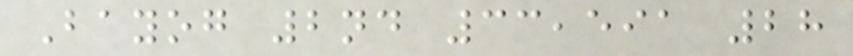Bayog 2nd 33,591 28
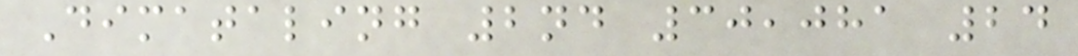Dimataling 2nd 30,081 24
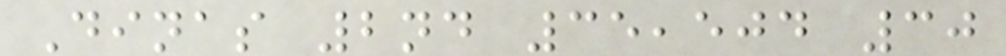Dinas 2nd 35,504 30
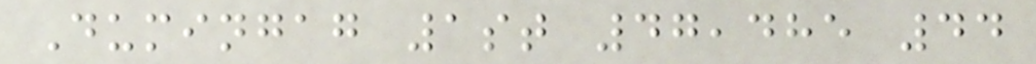Dumingag 1st 47,485 44
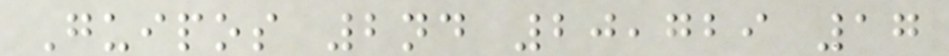Guipos 2nd 20,729 17
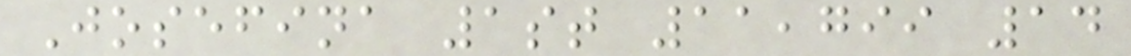Josefina 1st 11,799 14
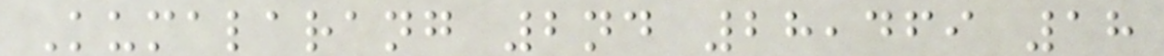Kumalarang 2nd 28,469 18
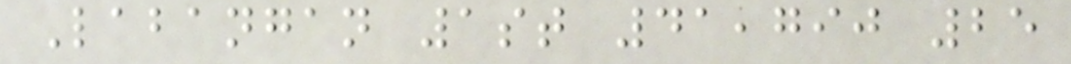Labangan 1st 41,790 25
